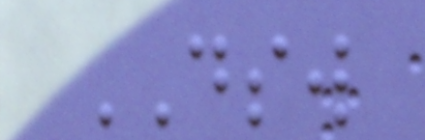DSW
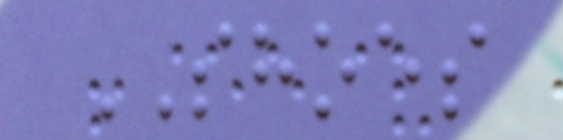SHOES
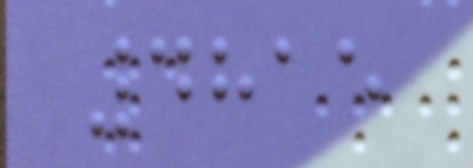4815
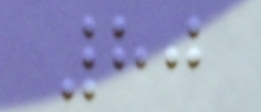80
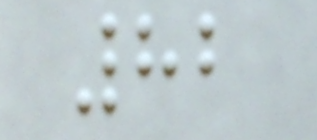82
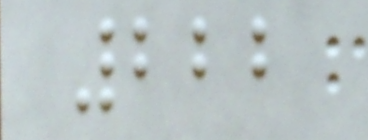222
